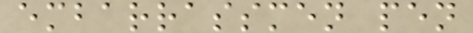embarrassmen pen
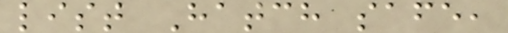list Hatch safe,
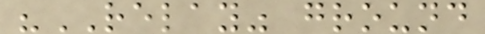"RELAY" ground
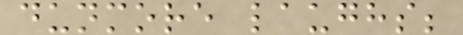dunmore laughs;
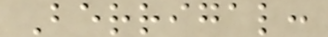Berrigal:
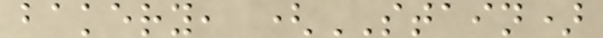bakery, (STAIN)
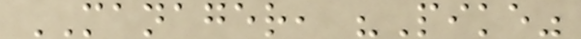MANAGER, "Pike"
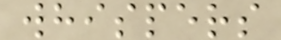whispers
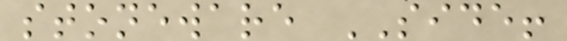stoneware SIDE!
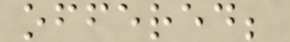offered;
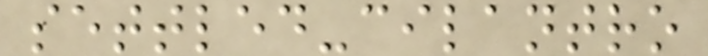settled-cilantro
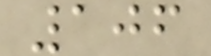106
